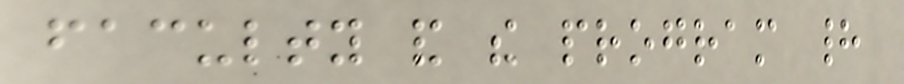faculty and the program had
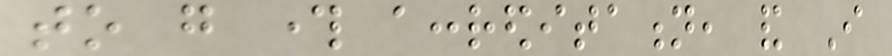to go through accreditation, and I
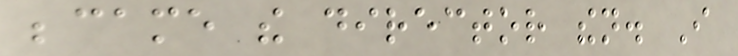became the director then. I
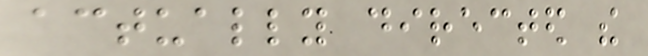actually directed the
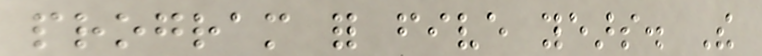program for five years. The
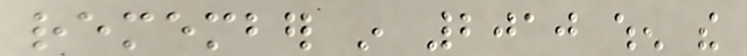remember in 2010 when the
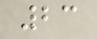23
